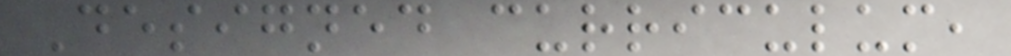Designed curriculum,
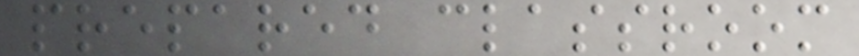prepared classroom
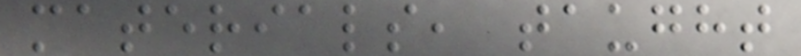materials, taught
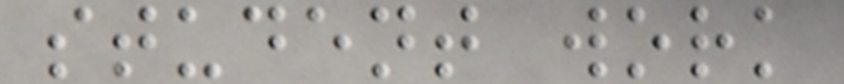student work
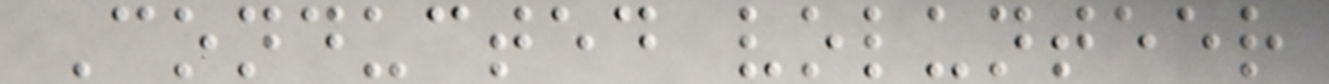Conducted volunteer
